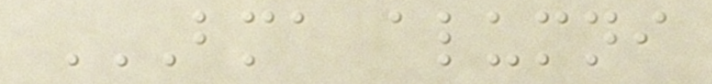BMA ALUMNI
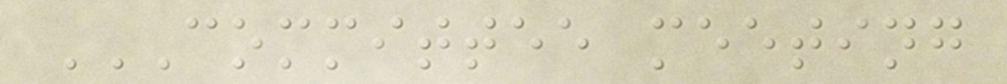COMMITTEE MEETING
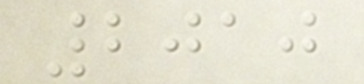2010
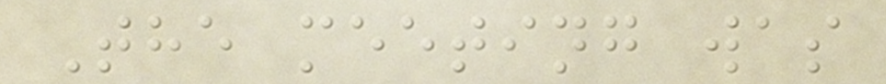The meeting was
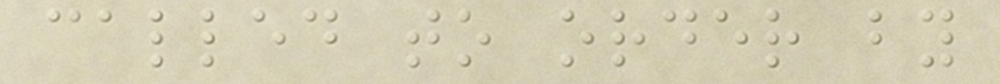called to order by
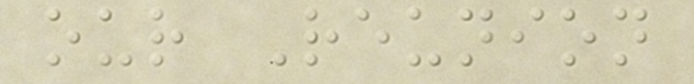our Reunion
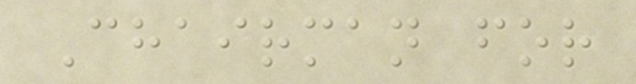Chairman for
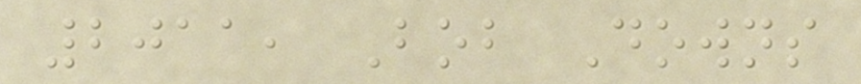2011, Bob Downs
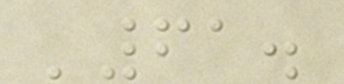'61.
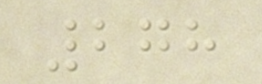278
